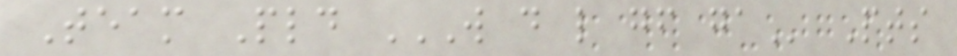Team Pld W D L GF GA Pts
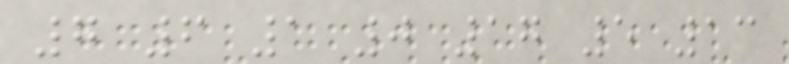7 6 1 0 17 5 13
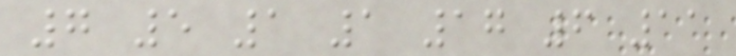7 5 1 1 17 6 11
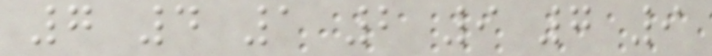7 4 1 2 9 7 9
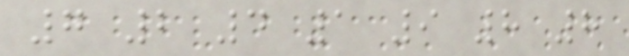7 2 4 1 9 8 8
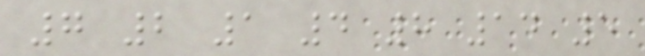7 2 1 4 8 14 5
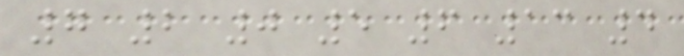7 2 0 5 6 13 4
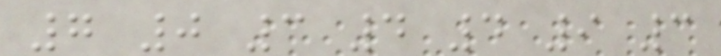7 0 3 4 4 9 3
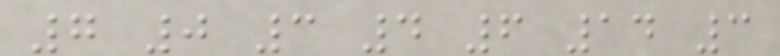7 0 3 4 6 14 3
